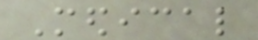Medical
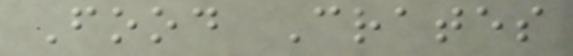Food Crates
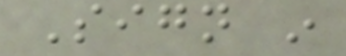Sign in
